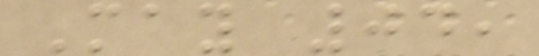May 04,
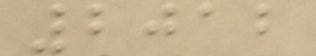2012
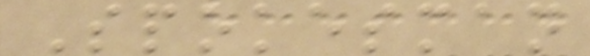Spokesman
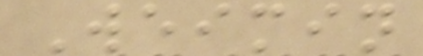Weimin
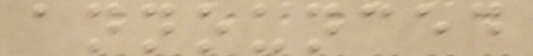announced
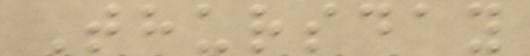Thursday
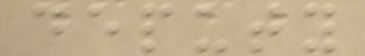deputy
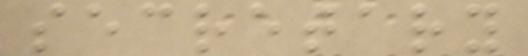secretary
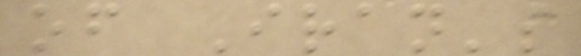of Iran's
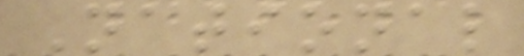National
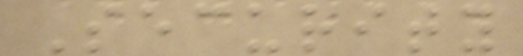Security
